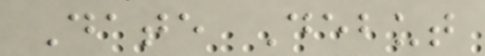Date Debut
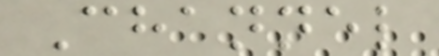Channel
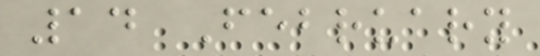14 February
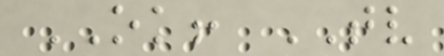OK! TV
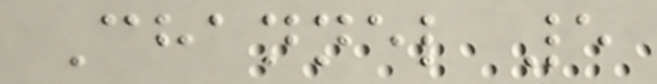Channel 5
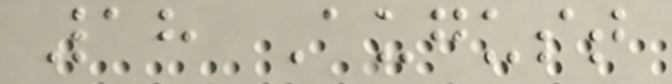18 August
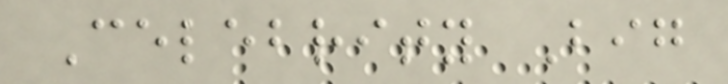Celebrity Big
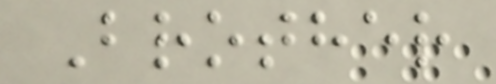Brother
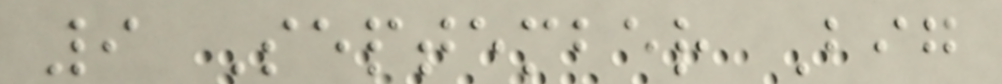9 September Big
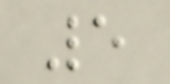5
